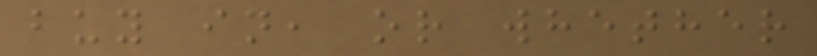buy in, or whether
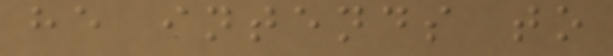he intends to
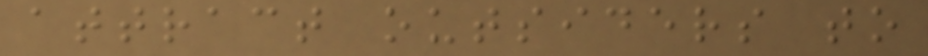attract outsiders to
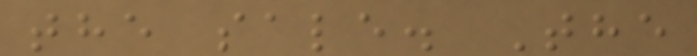the sale. The
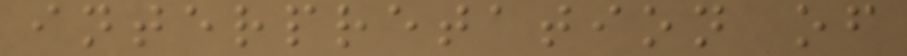interpretation of
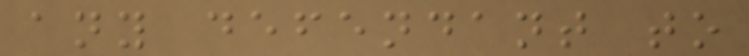any defendant to
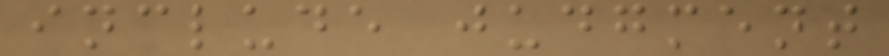include judgment
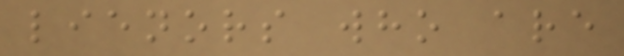lienors who are
